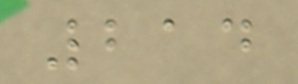214
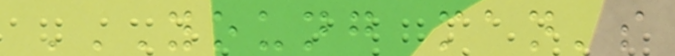YOUNG MAN'S
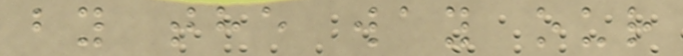by the way our
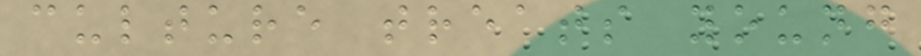culture treats young
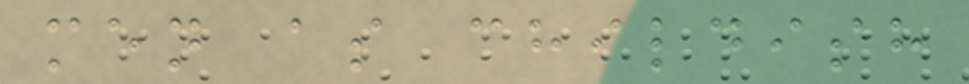men as childish
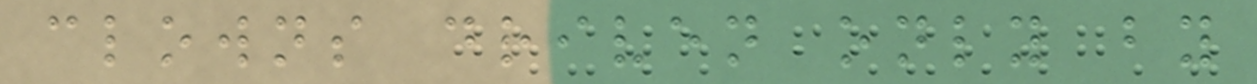clowns driven only by
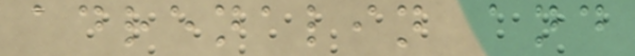adrenalin and
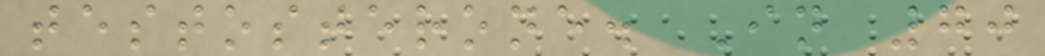testosterone. In 70
